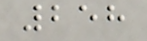258
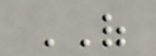OF
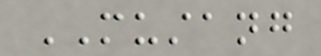MUSTANG
